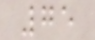75
